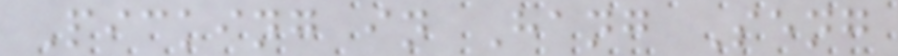Picking in Hang Seng
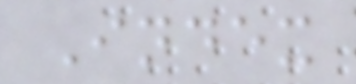Index
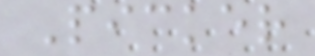Picker
